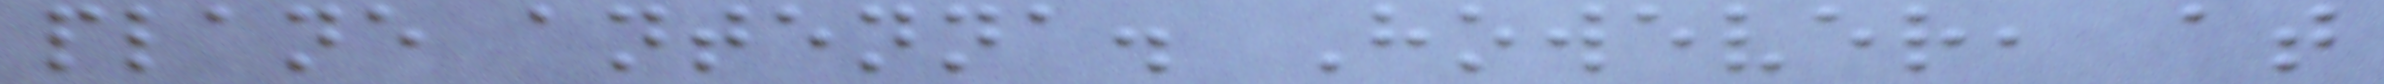plane antenna. However, at
